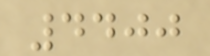4400
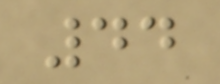44
